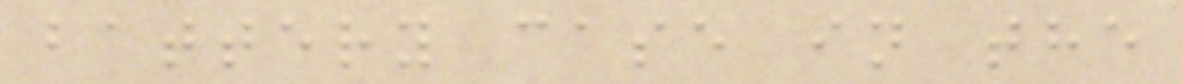battery case in the
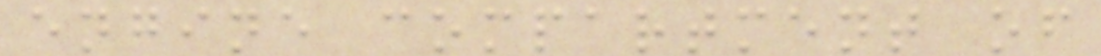engine compartment of
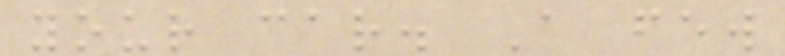your car. A few
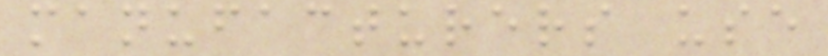manufacturers use
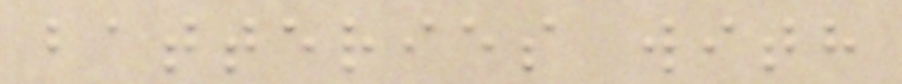batteries with
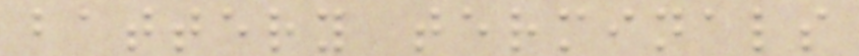battery terminals
